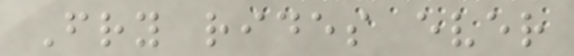Fry rides ever
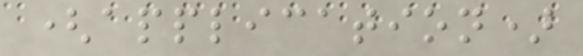(application)
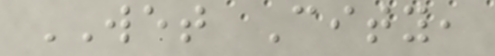WET City,
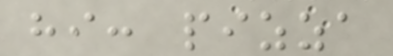hi: pizza
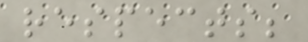respects;
